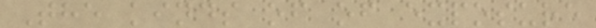The kinds of of exposure
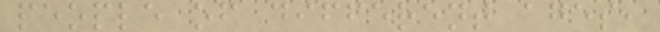people of different ages,
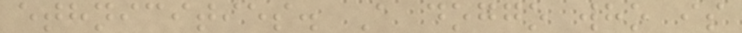ethnicities. A doggo who is
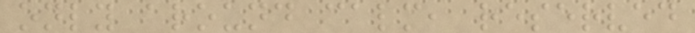only around calm, reserved
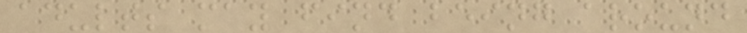adults may find being around
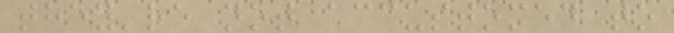they're not accustomed to
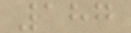187
